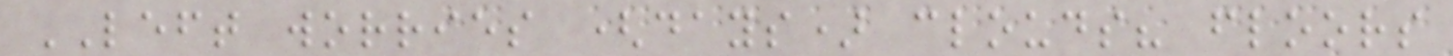LEFT worries (days) clouds? floors
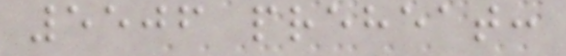5506 preheat:
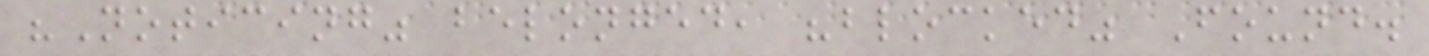"Noticing" belonged, "blocked" Found.
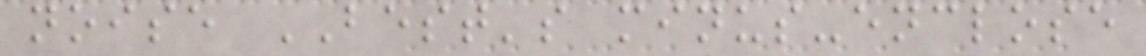noise BEST's minus-enclose
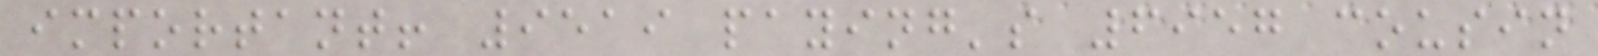important! 9519 paying's 6957 cousin
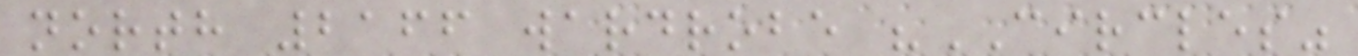north 2166 wardrobe "CIRCLES"
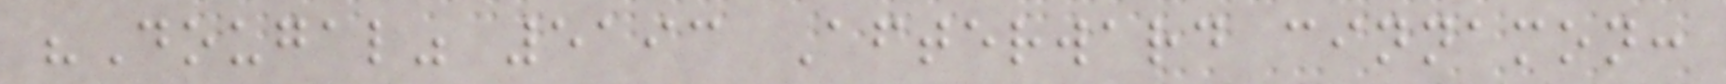"Dougal" 5193 Afterward cinnamon:
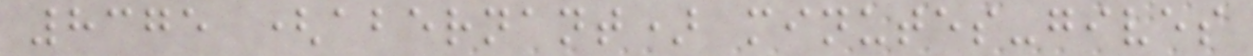8375 (abernant) minutes-gives
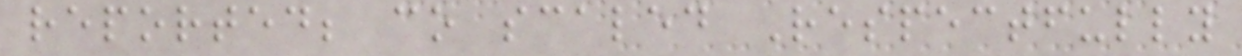reported; co scaled Respectfully
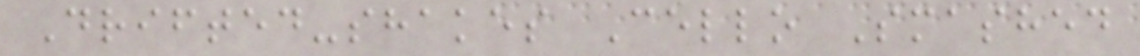Drifted-shakes Cello Smashed
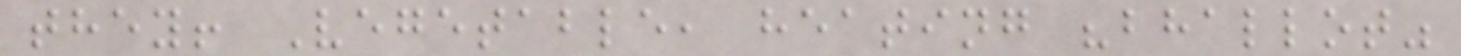they! Vegetable, heating "bhallot"
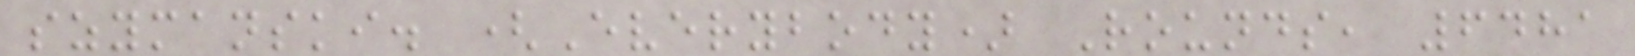szymanski. (Everybody) Rounds, 6481
